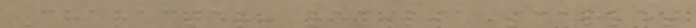Character: remilia scarlet
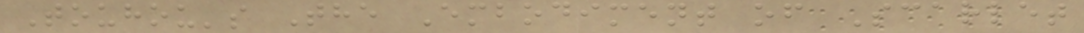Touhou's The Embodiment of Scarlet
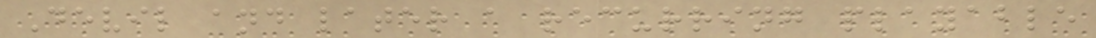Devil and later a recurring playable
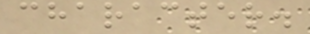character.
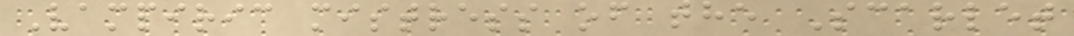Vampiric mistress of the Scarlet
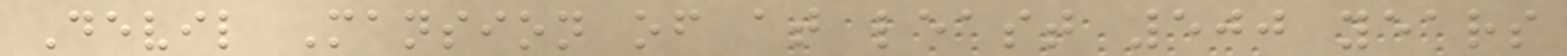Devil Mansion of at least 500 years
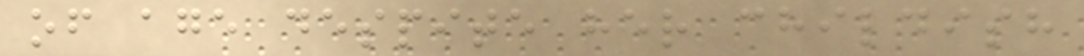of age despite her childish
